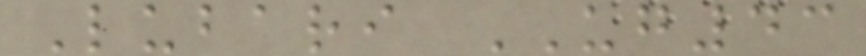Lubari UG43
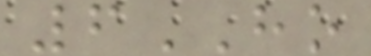6HO
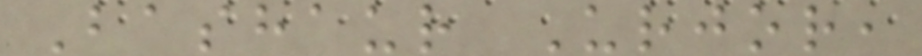Bashaur Urjor,
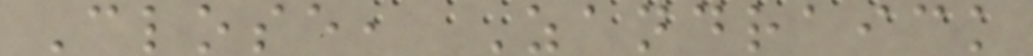Close, Zandraick
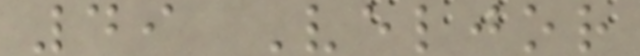49 Veljor
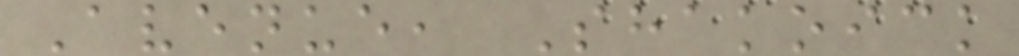Avenue, Shakoick
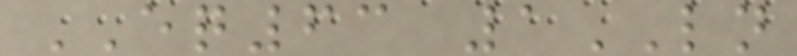EQ63 1LN
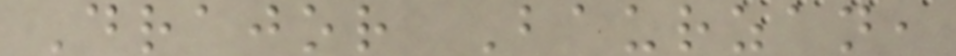Drajor Baurzan,
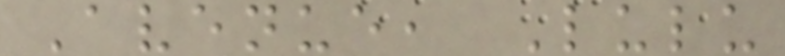Avenue, Lulu
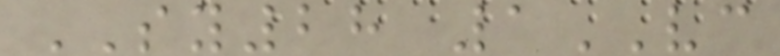SY28 1VC
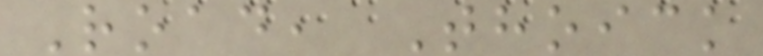Road, Thoick
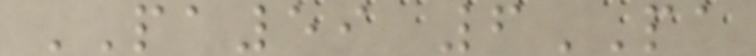PA59 6PA
